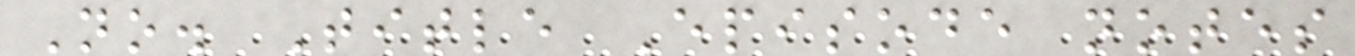No. Title Episode notes
